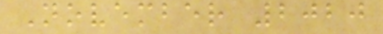November 2020
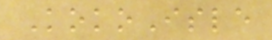KokoIsle
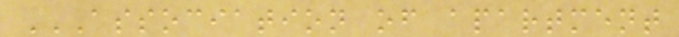ASSOCIATION OF APARTMENT
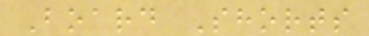Board Shorts
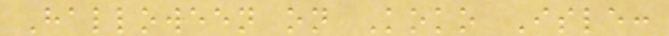Halloween on Koko Isle:
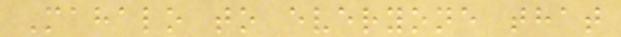Mahalo to everyone that
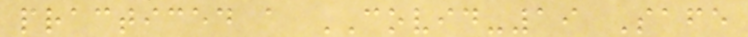practiced a COVID-19 Safe
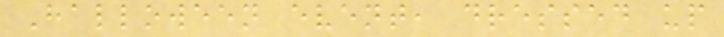Halloween event, dressed up
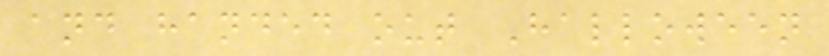and handed out Halloween
